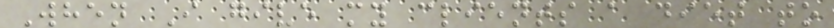When I give my clients a diet to
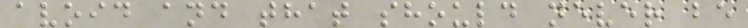avoid and that should never be
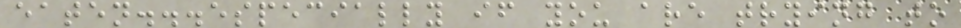eaten...especially if you are trying to
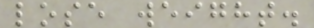lose weight.
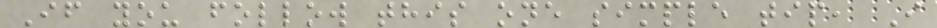If you follow this one simple tip, I
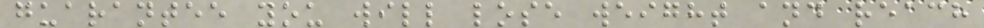guarantee you will lose weight and reach
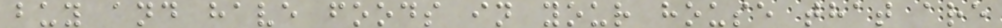buy and have foods in your house that are
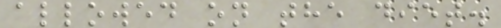allowed on the diet.
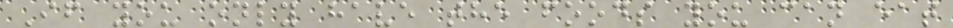If you only have the foods you can eat
